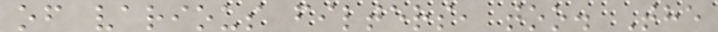of various filters, too. The
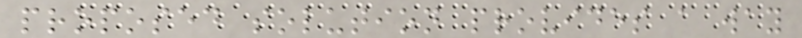proposed solution provides a way
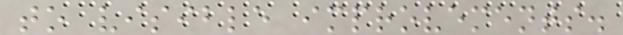to visible improvements.
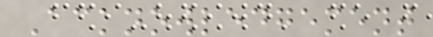Acknowledgement
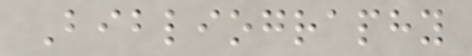Bibliography
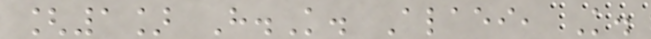[1] H.K. Alaei, K.
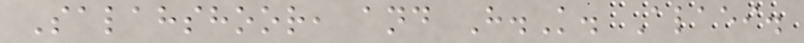Salahshoor, and H.K. Alaei.
